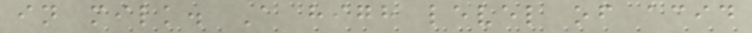in milk. A high level of acid
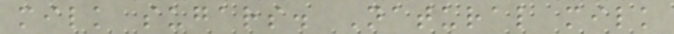milk sugars. Natural milk
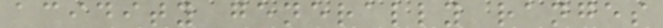acidity generally ranges
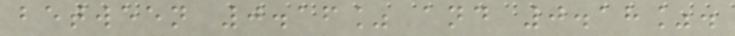between 0.16% and 0.18%.
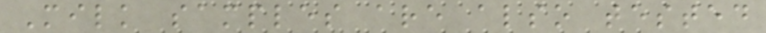Milk samples are also tested
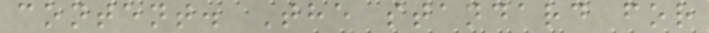content. The standard for
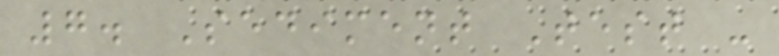7. Sediment Test -
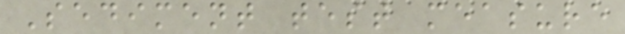Sediment test measure
